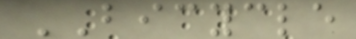BICYCLE
